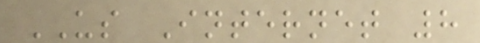US Internet 8
